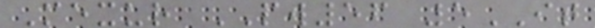Mexur PW56 5IT
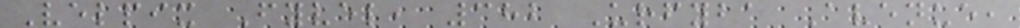Velpix Fyvel, 382 Urfyba Avenue,
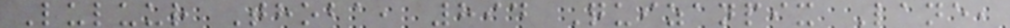Luluur Thoba, 894 Quizanpix Lane,
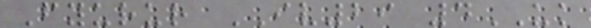Fyurur IV29 4UK
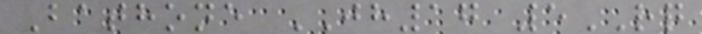Bathone JH17 5RQ
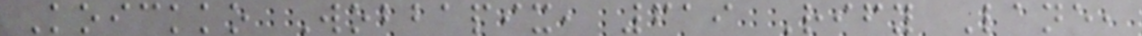Koickko Wobbapix, 619 Rify Lane,
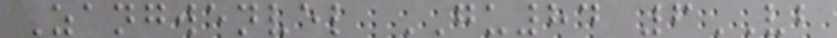Zangwenvel GU84 6VB
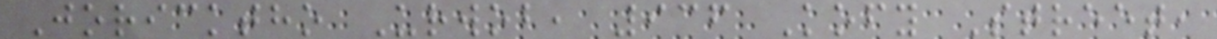Joricktho Urwob, 936 Kofy Street,
